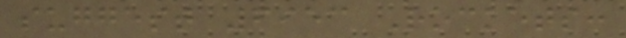suggest 6953 Rockets:
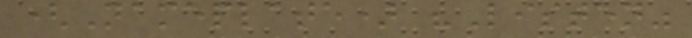(Nameplate) "Listen"
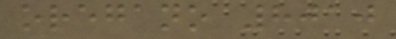oregano 8010
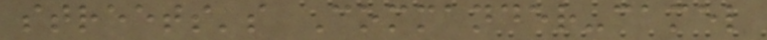streets's Commander-camel
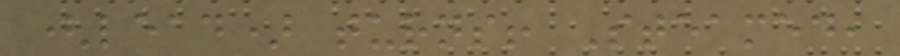(lead) turns! Steamed,
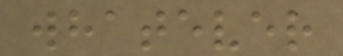whatever
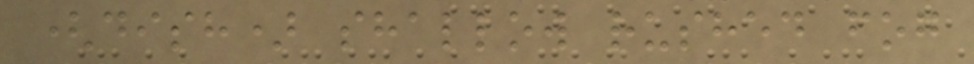(dish) shallow rushed fog
